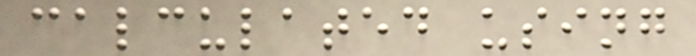calculated using
